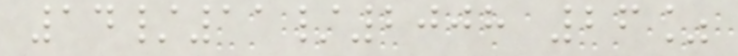14/11/2008 26%
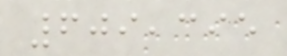609,395
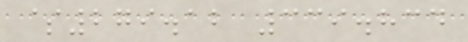$279.12 339.834
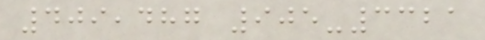409,487 905-3321
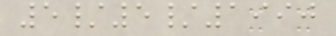5/5/1990
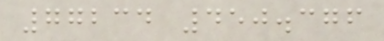77234 450.376
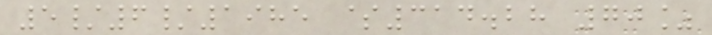5/6/1985 $314.28 70%
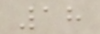18
